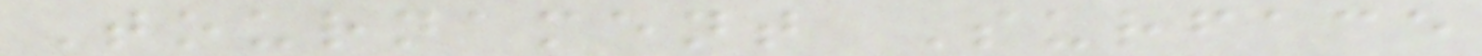Tournament Surface
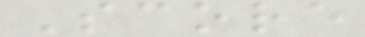Score
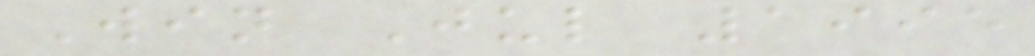Win Jul 1995
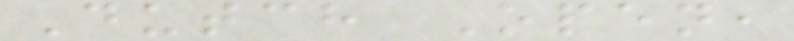Dutch Open,
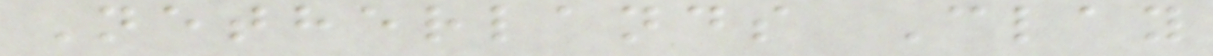Netherlands Clay
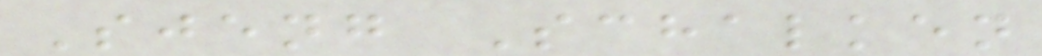Sjeng Schalken
